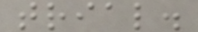trial.
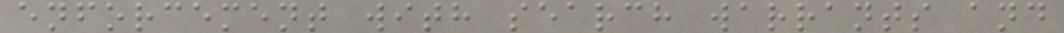enforcement with search warrants and
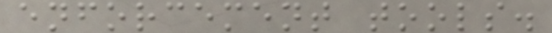enforcement tools.
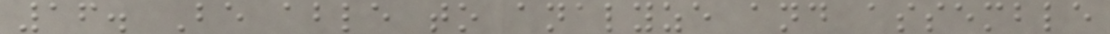16. Be able to analyze and assemble
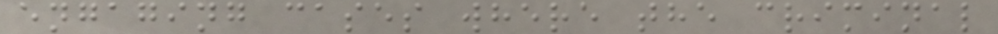engaging cases where the criminal
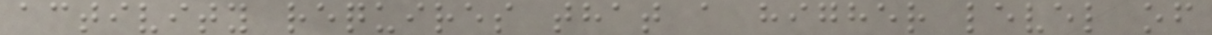activity requires that a higher level of
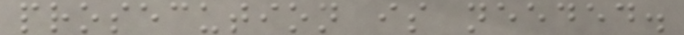prosecution is needed.
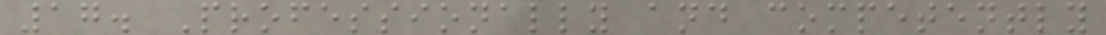17. Professionally and competently
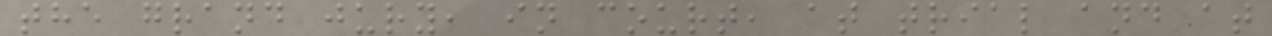the grand jury, in court, at trial and at
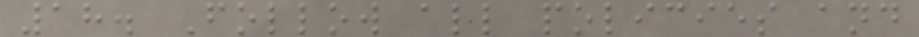18. Follow all policies and
